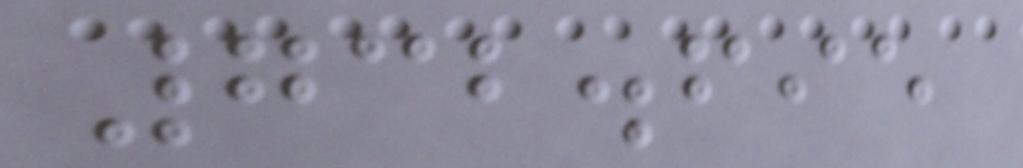732.695
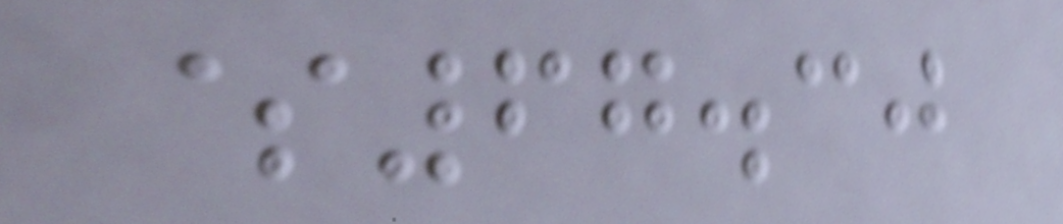$67.30
